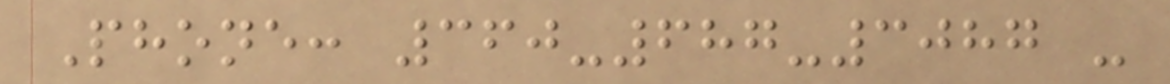Phone: 360-687-3087 -
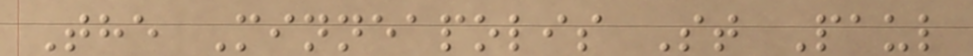The Minneapolis St Paul
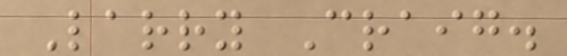Larry Craig.
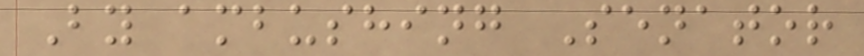By ambushing Senator
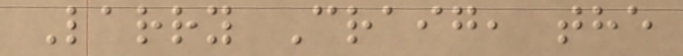Larry Craig, the
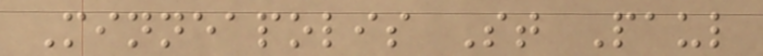Minneapolis St Paul
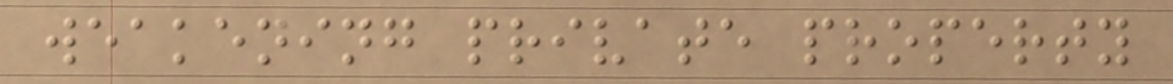weakening private property
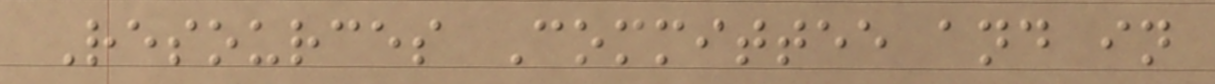Resources Committee and in
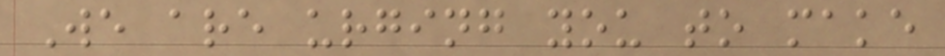We are urging you to make
